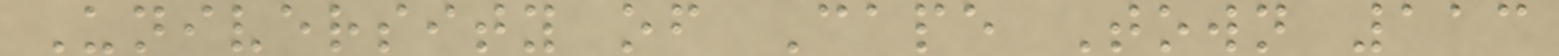University of Cape Town 113
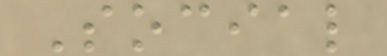Social
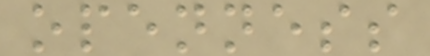openness
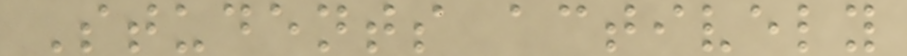Students actively
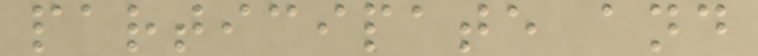participate and
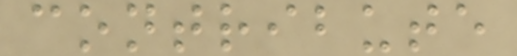contribute
